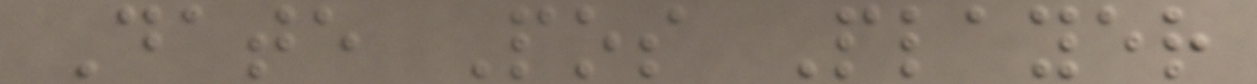Date Pos Player
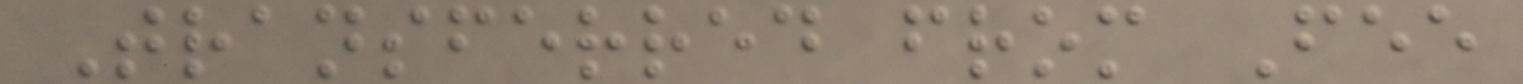Transferred from Fee
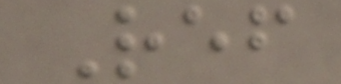Ref
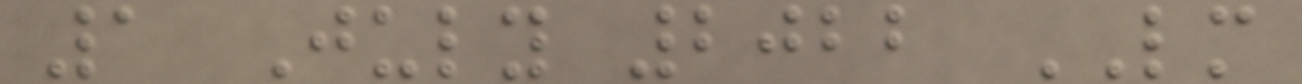1 July 2022 LM
